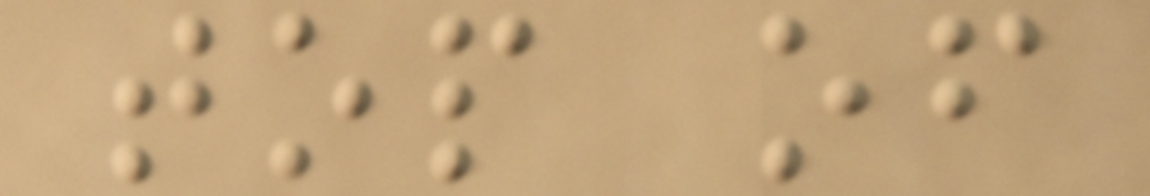top of
